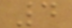4
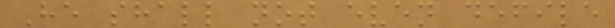He shall not even defile
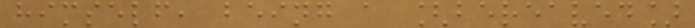himself, being a [bereaved]
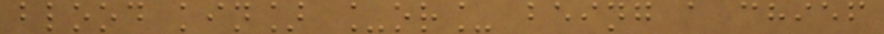blood kin] _or_ being a chief
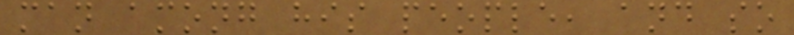man among his people, and so
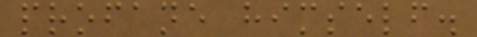profane himself.
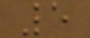5
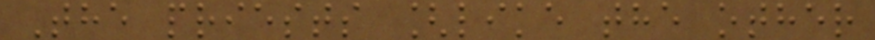The priests [like the other
